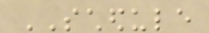SCHEDULE
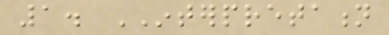1. INTERPRETATION
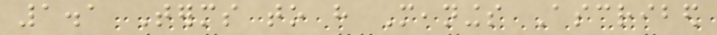1.1 Terms to have Meanings Ascribed
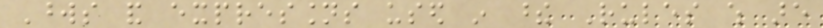Words and expressions used in these Rules which are
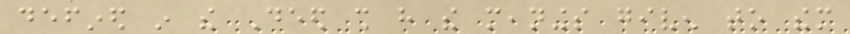defined in the Deed shall have the meanings given to them
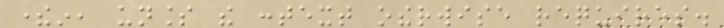therein, unless the context otherwise requires.
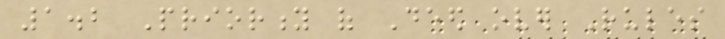1.2 Priority of Deed over Rules
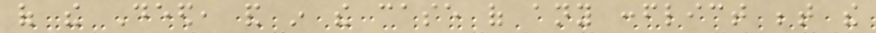of the Deed, and in the case of any conflict between the
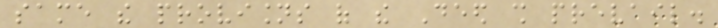same the provisions of the Deed shall prevail.
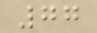77
